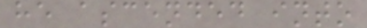he ascended into
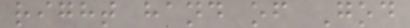right hand of God
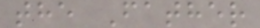the Father
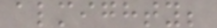almighty;
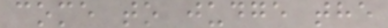come to judge the
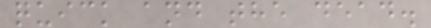quick and the dead.
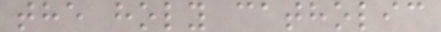the holy catholic
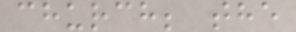church; the
